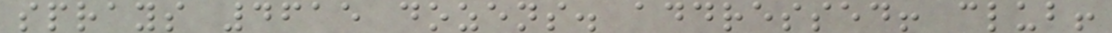sprays 4615 dozens. addressed! club!
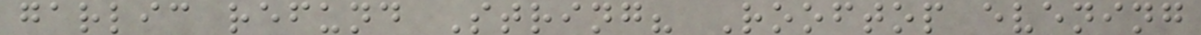garlic refund String? Rooftop evening
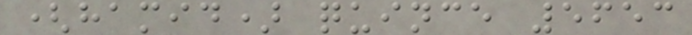(hamid) quince 5653
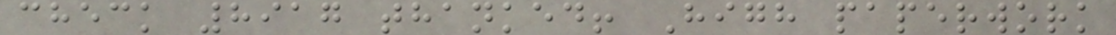check 8917 thanked! High paperwork
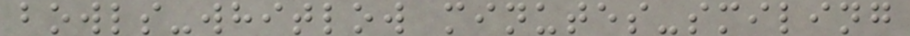bowls-whitlow minutes-smiling
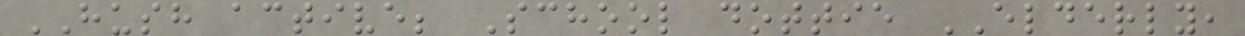HUSH active; School dottie ELDERLY,
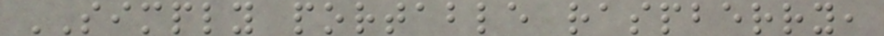SIMPLY portable raspberry,
